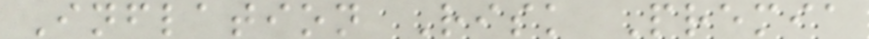Inflation Risk Premia
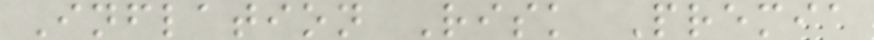Inflation Risk Premia
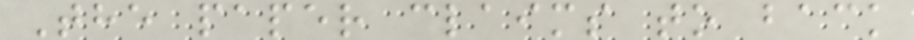The paper claims to back
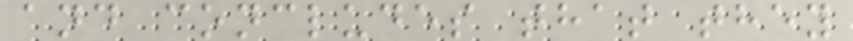and concludes that they
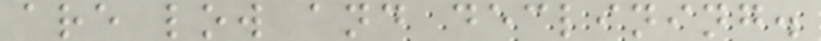are low and declining.
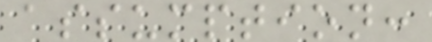assumption:
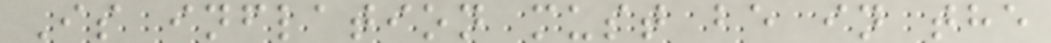Is inflation must be in the
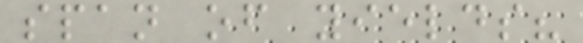span of yields?
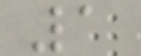1
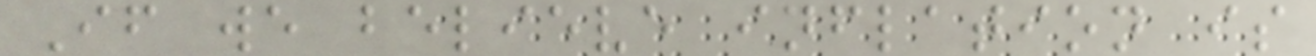If we believe inflation is
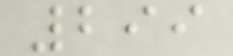299
